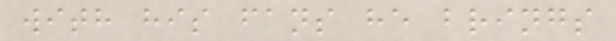with his fans he brings
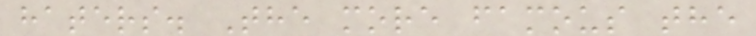haters. The more famous the
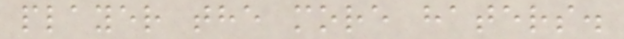player the more haters.
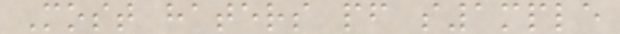Most haters pf s1mple
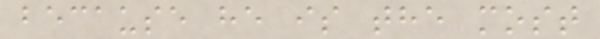because he is the most
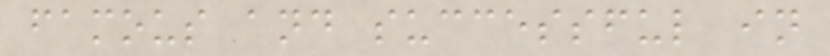famous and successful in
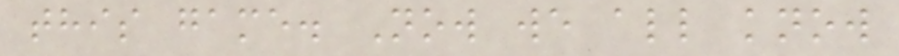this game. Now we all know
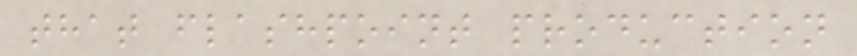that flashpoint production
